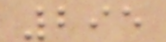295
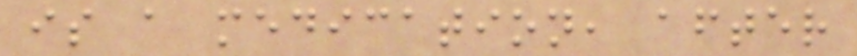is a medication, after
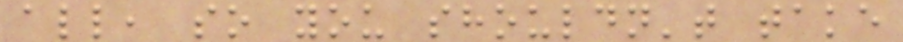all, so you shouldn't take
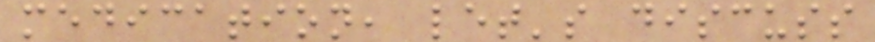medication, let's discuss
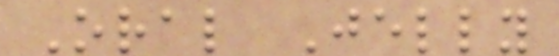Oral Jelly
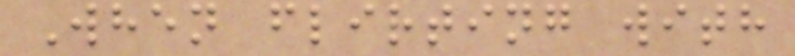When flirting with
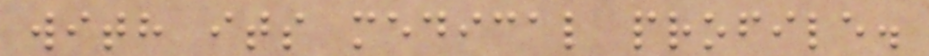with its medical profile.
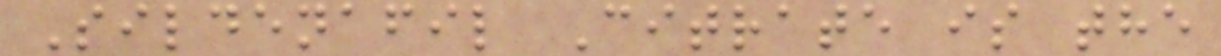Sildenafil Citrate is the
